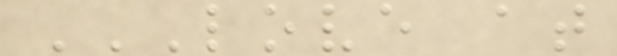LOVE AT
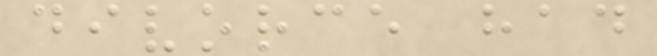divorce had
